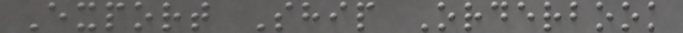Export Ship Orderbook
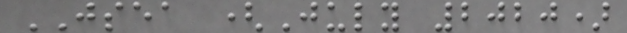JSEA (July 2020)
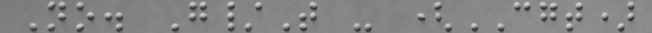No. G/T - (CGT)
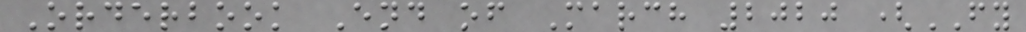Orderbook End of March 2020 (FY
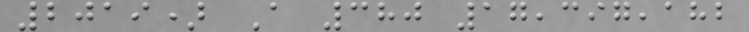2019) A 380 17,397,182
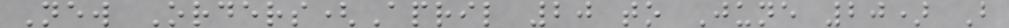New Orders(April 20 to June 20) B
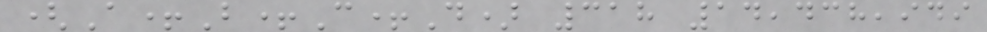(A+B+C+D) 318 14,438,949
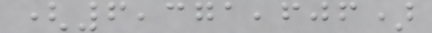(6,371,606)
